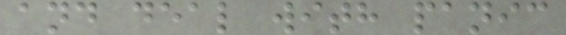and deal with panic
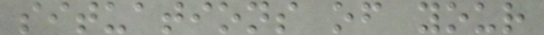situations of your
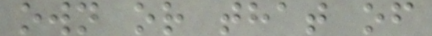own or that of
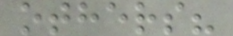others?
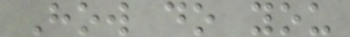How do you
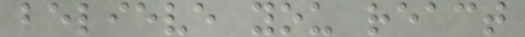believe you react
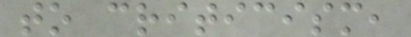to criticism,
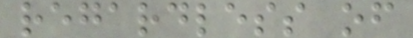regardless of
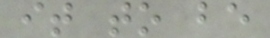it to be
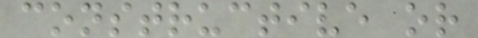constructive or
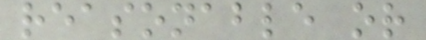reasonable or
